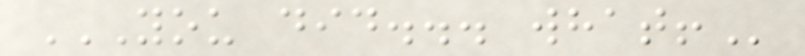YOU DID... WHAT!
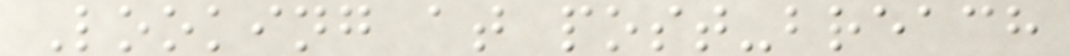Looking at post-breach
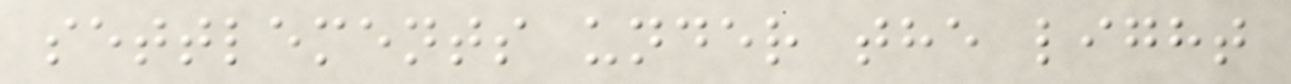settlements under the light
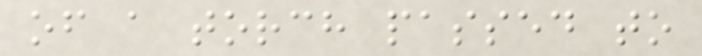of a torch passed to
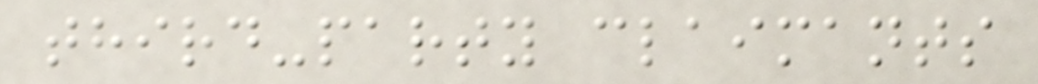third-party claimants
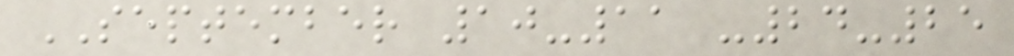SEPTEMBER 10-11 -24-25
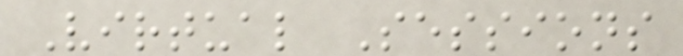Virtual Sessions
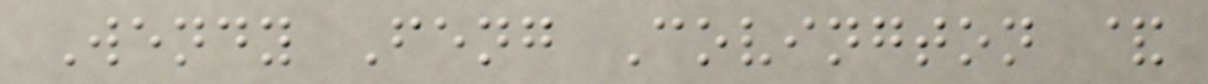Wendy Feng Covington &
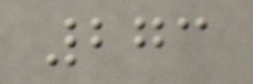273
